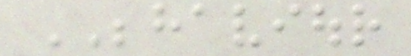BEHAVIOUR
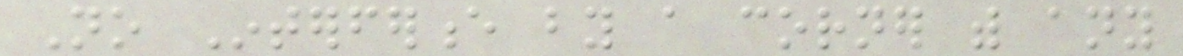No Interference by a corner with any
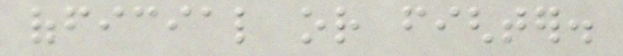official or fighter.
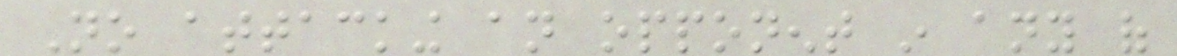No attacking an opponent in any of
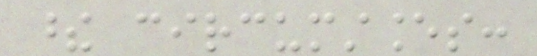these circumstances:
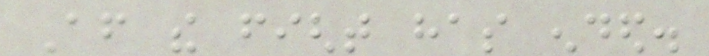After the fight has ended.
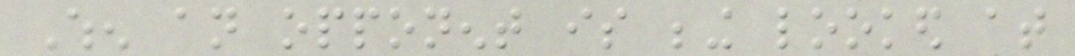When an opponent is being looked at
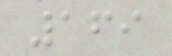169
